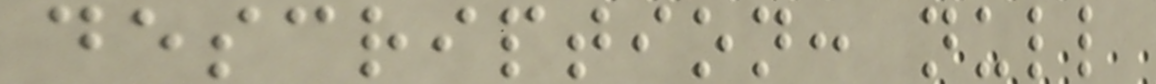description: null
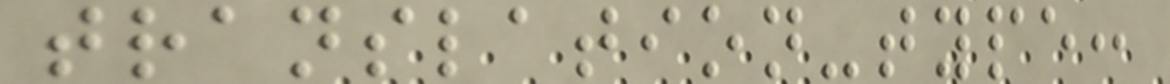translation-type:
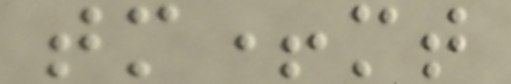tm+mt
